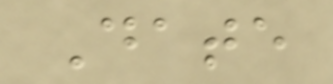Date
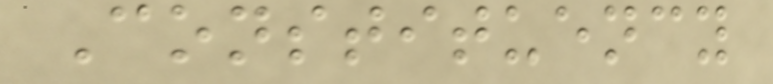Constituency
